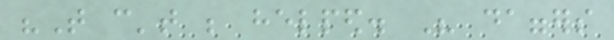"That can't be helped. His daggers
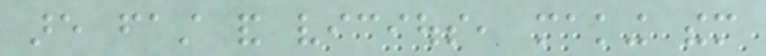are fast and vicious, making them
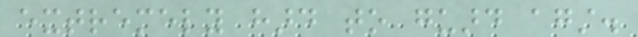extremely hard to guard against.
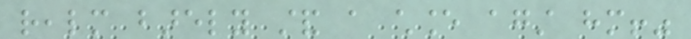realm barely stand a chance against him!"
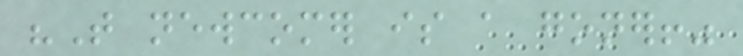"That newcomer is a goner!"
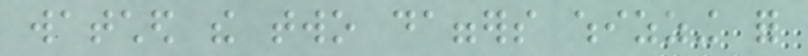watched the two daggers whizzing for
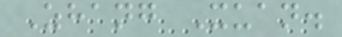Zhang Xuan.
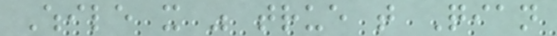While it was true that Qian
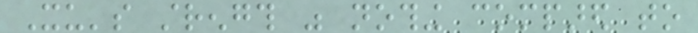Xu's strength was nothing compared to
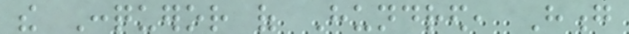the Conqueror of Hundred, Hong
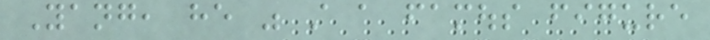Yang, he was still a famous figure
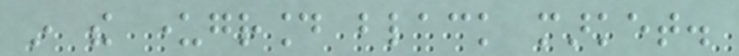in the underground black market.
